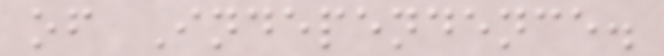of Independence.
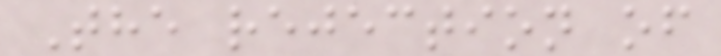The rejection of
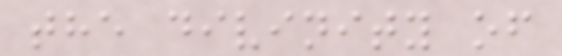the divinity of
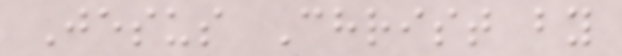Jesus Christ by
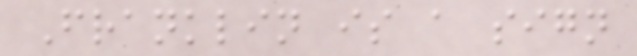Franklin is a sign
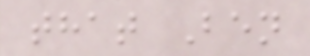that Ben
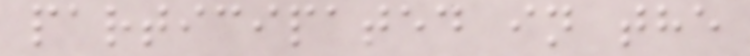participated in the
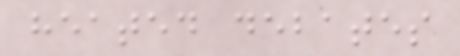heated debates
